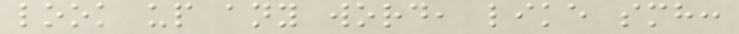look up any word, like smh:
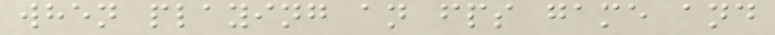when playing an fps game and
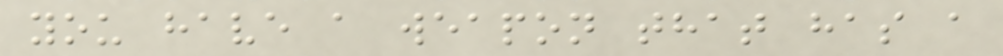you have a weapon that has a
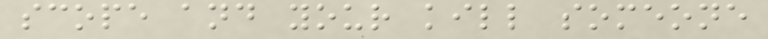scope and your kill someone
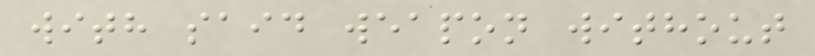with said weapon without
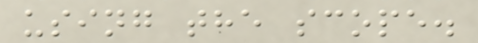using the scope.
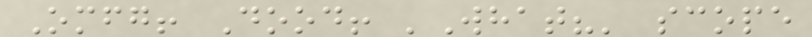Omfg! Dood! 'What?' scope
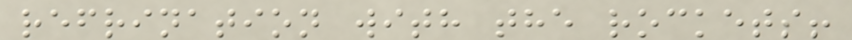refrination with the rockets!
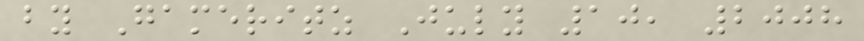by Gameritz July 10, 2008
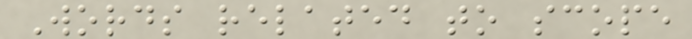Words related to scope
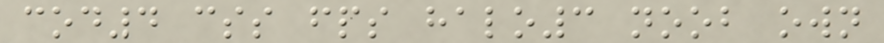cod4 css fps halo3 noob own
